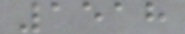1518
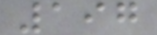197
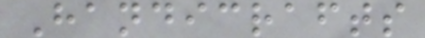Handicrafts
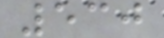530
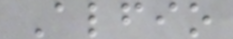Alfio
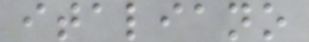italiano
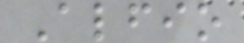Alfio
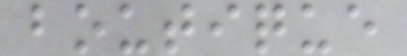boutique
